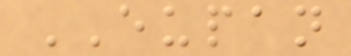EUPAN
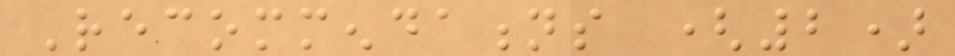Recommendations (2)
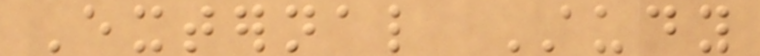External Study
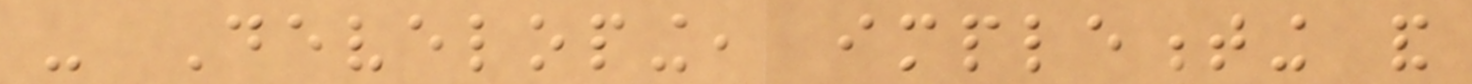- Developing, implementing and
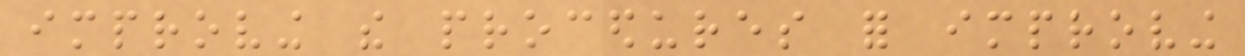improving the procedures for improving
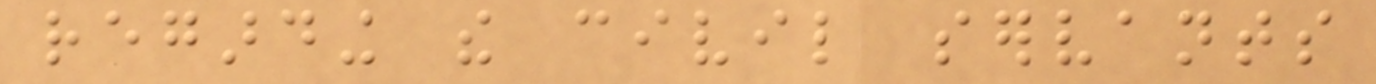regarding the civil servants
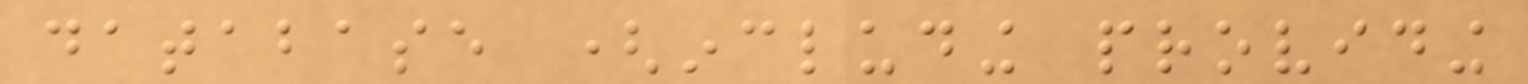database (including providing
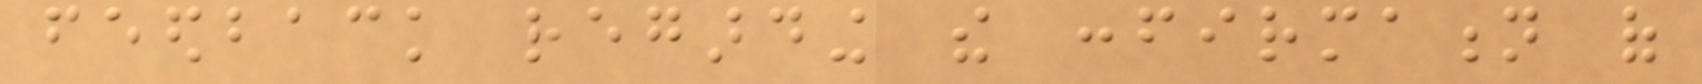feedback regarding the confirmation of
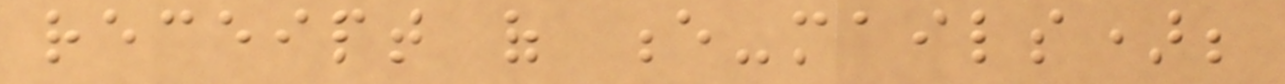receipt of e-mails);
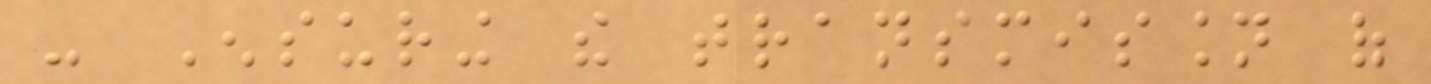- Ensuring the transmission of
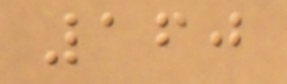160
